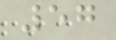57
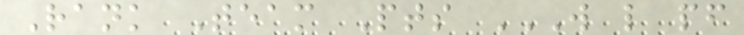Rank Team Pts W L PF
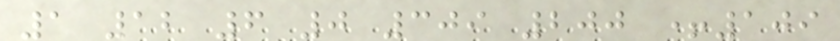1 12 6 0 309 200 +109
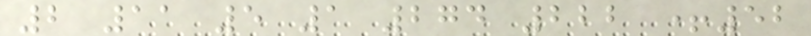2 11 5 1 274 222 +52
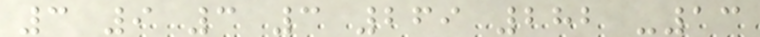3 9 3 3 269 282 -13
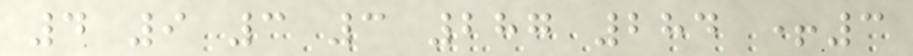4 9 3 3 287 284 +3
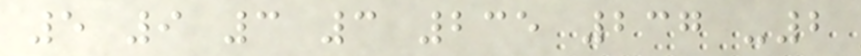5 9 3 3 235 237 -2
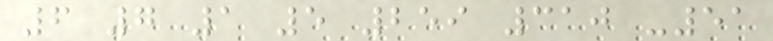6 7 1 5 259 310 -51
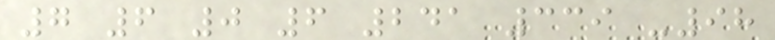7 6 0 6 241 339 -98
